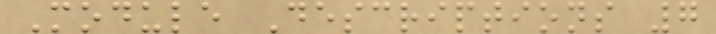Module Descriptions 7
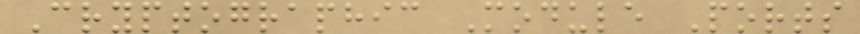Cryptographic Module Ports
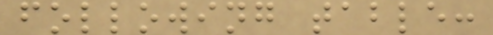following table:
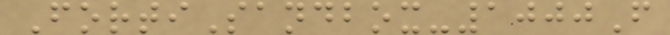FortiSandbox-1000F
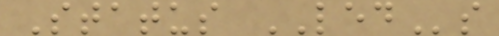Status LEDs
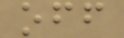off
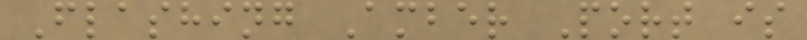Flashing Amber Port is
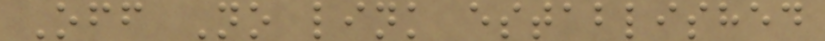Off No link established
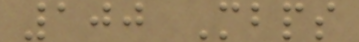100 Mbps
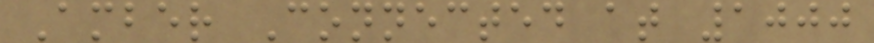Amber Connected at 1000
